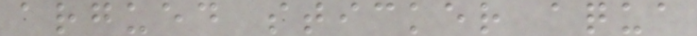argued sticker aqua
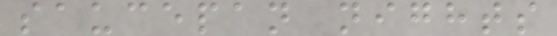saucepan nights
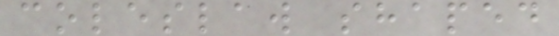coleslaw shaped
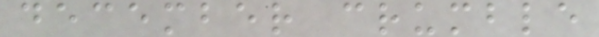december crumble
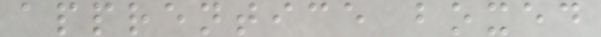apprentice boxed
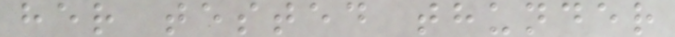her tested thunder
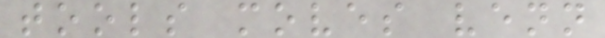tools moves venn
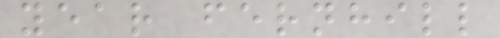year fernhill
